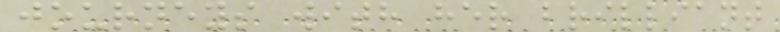journeys with her brilliant
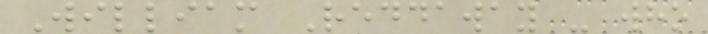William Reddaway - who
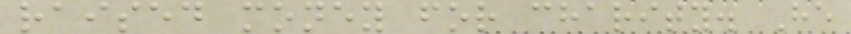raised money for charity. He
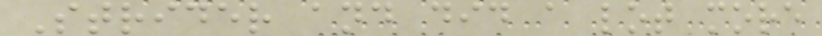Strider and did a lot more
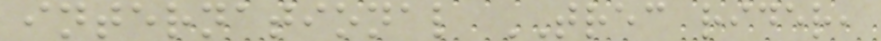international TREC rider,
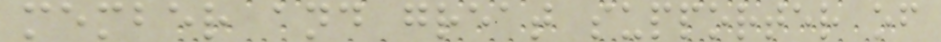member and great supporter of
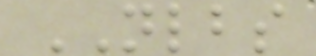NLBS
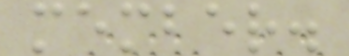member.
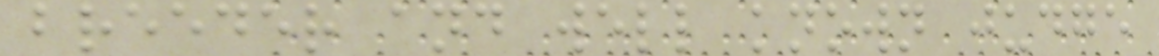breeder and well known judge
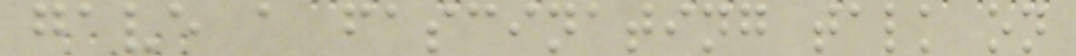gave a fascinating talk on
